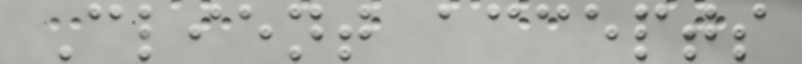Client accepts
